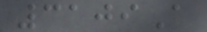3109A
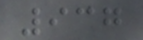937
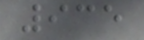935
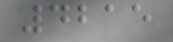4215
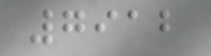7912
